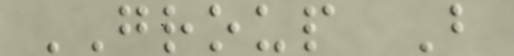GROUP B
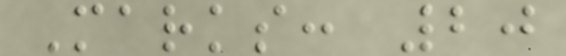Marks: 20
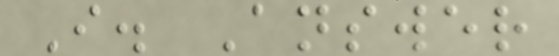I. Answer
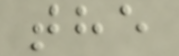the
